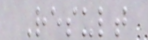Result
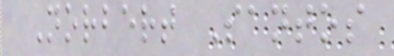Norbert Santos
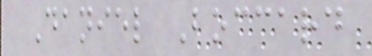Daniel Boccard
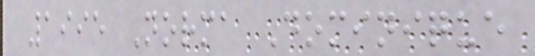1995 Norma Dominique
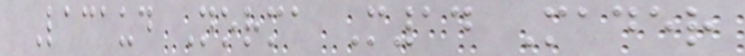Lacaud Norma M14 Mader
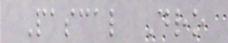Pascal Dro
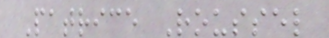Patrice Roussel
